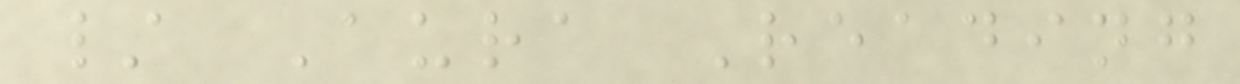/ Aura Reading
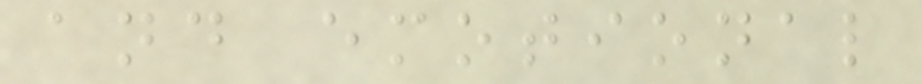and emotional
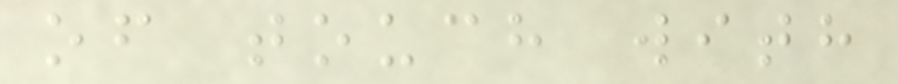of touch with
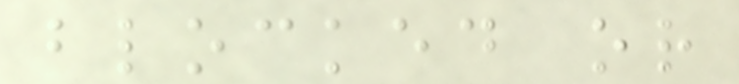blocked or
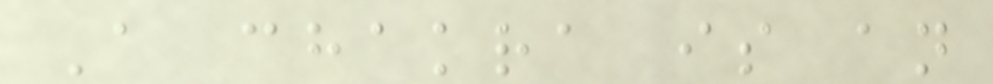A chakra is an
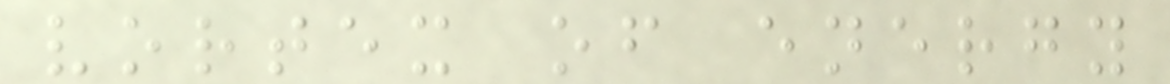vortex of energy
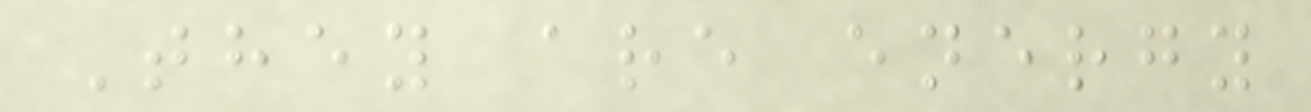They are energy
